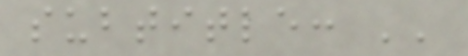subtitle: ''
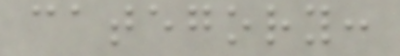category:
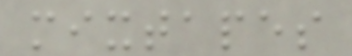mixtapes
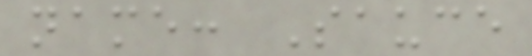name: Sauce
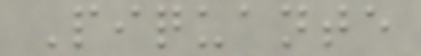Piquante
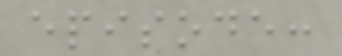episode:
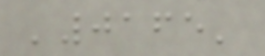'0165'
